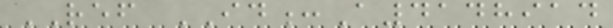REF ID:A4148914
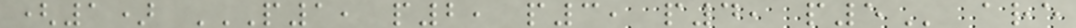(1) P1, P2, P3, P4, P5 are
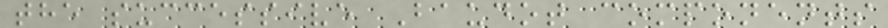the successive Baudot components
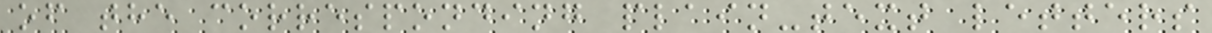of the corresponding plain-text letters
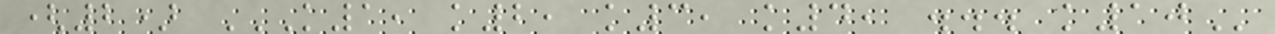(2) K1, K2, K3, K4, ... K10
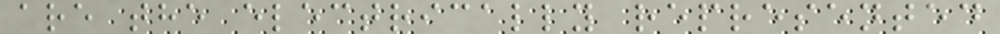are the electrically represented
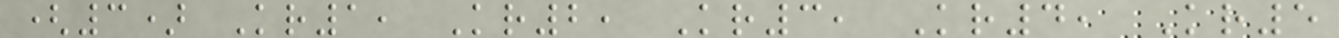(3) Kr1, Kr2, Kr3, Kr4, Kr5
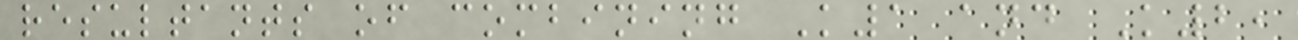resultants of combining K1 and K2,
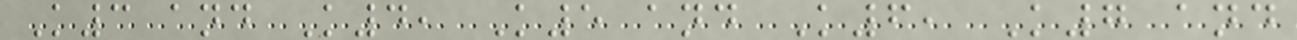K3 and K4, K5 and K6, K7 and
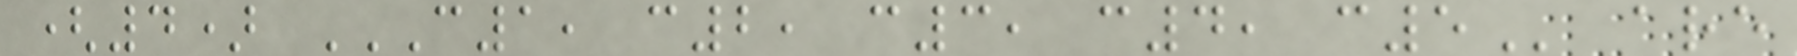(4) C1, C2, C3, C4, C5 are
